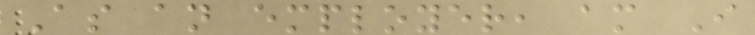As an employer, am I
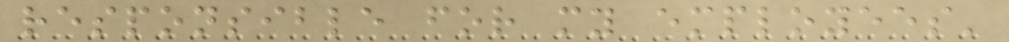responsible for my employees'
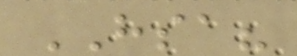HSA?
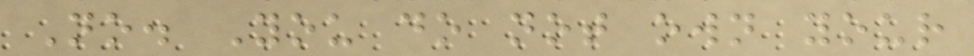No. You do not own your
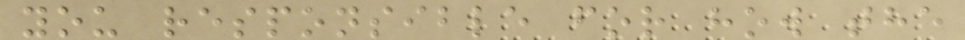you responsible for how the
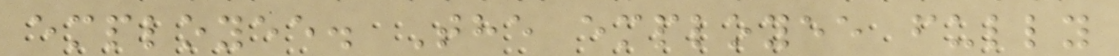employee. The employee fully
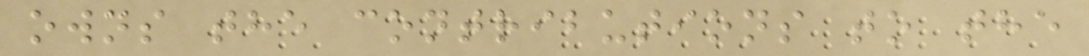owns the contributions to the
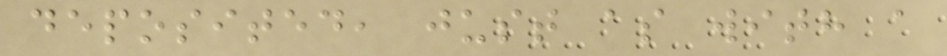deposited, just as with a
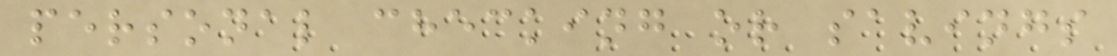personal checking or savings
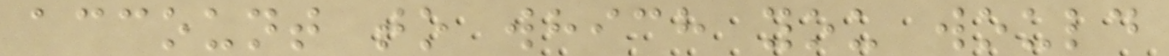account to which you would
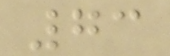73
